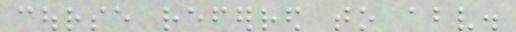course referred to above.
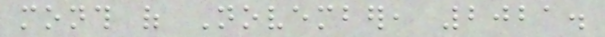month of November, 2021.
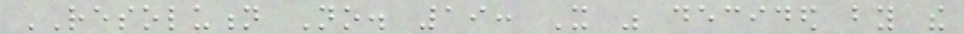RESOLUTION No. 19: It was decided by the
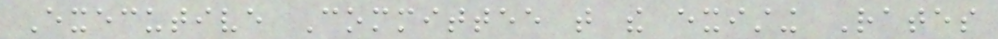Executive Committee that the existing Rates
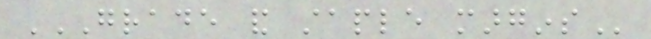GRADE AND STAPLE MARGINS
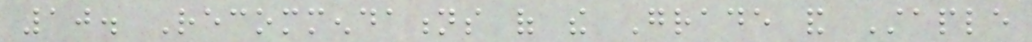10. Recommendations of the Grade and Staple
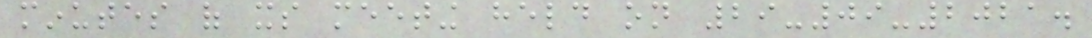minutes of its meeting held on 29-09-2021.
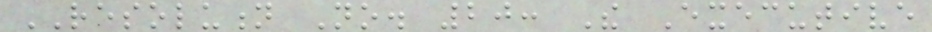RESOLUTION No. 20: The Executive
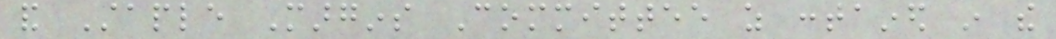and Staple Margins Committee as contained in the
